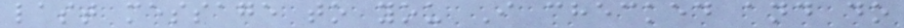last message to you I checked and do
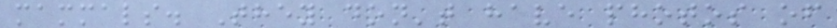mammals. They don't have photos of
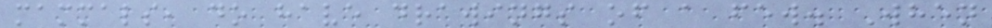mammals, do have drawings of a few. When
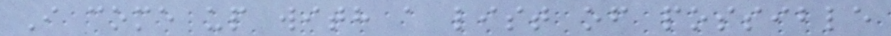I come up with a list of possible
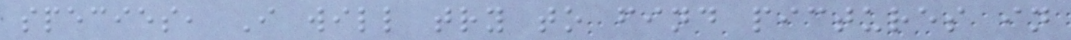species, I will try to find pictures in
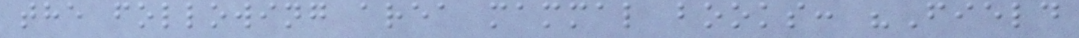the following area mammal books: "Field
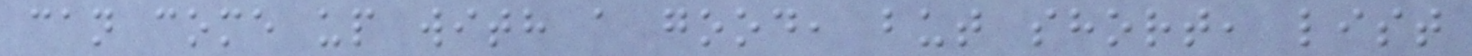can come up with a good, but short, list
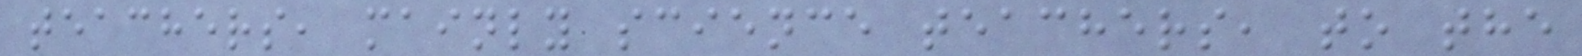teachers, mainly science teachers, to the
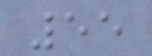55
